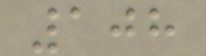108
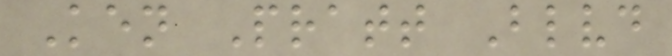Ken Pratt Blvd
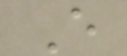E
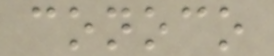conoco
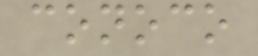conoco
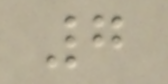7
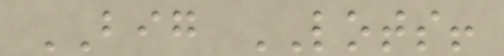BIG LOTS!
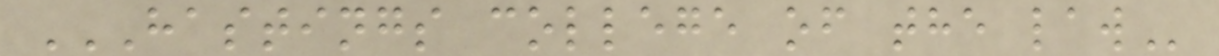HASTINGS COLLEGE OF THE LAW
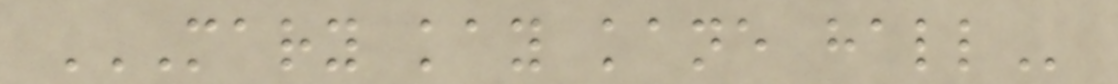MARY KAY KANE HALL
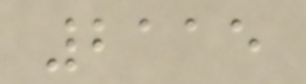2115
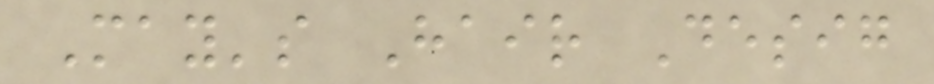May's Hair Desig
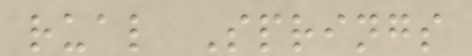rual Springs
